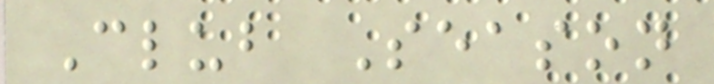Club Season
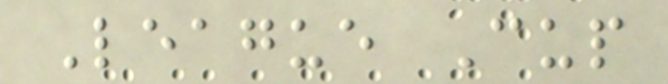League Cup
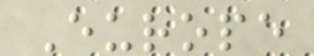Europe
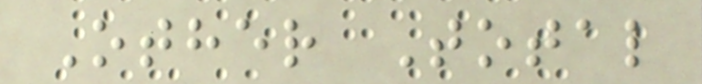Other Total
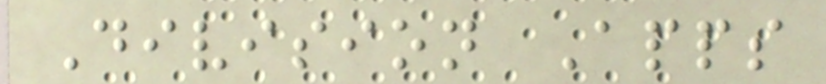Division Apps
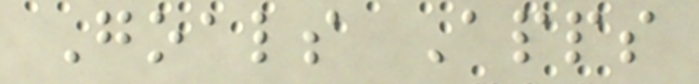Goals Apps
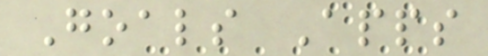Goals Apps
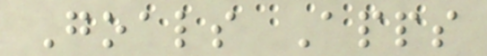Goals Apps
